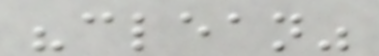"clean"
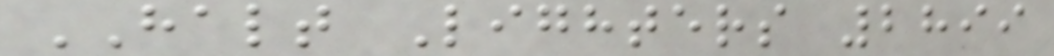HALT Lighters 2899
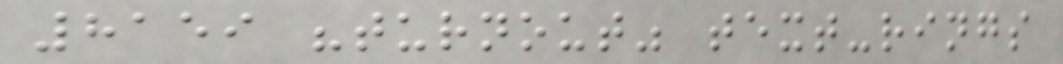8159 "turnout" text-rings
